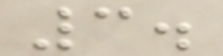3.
